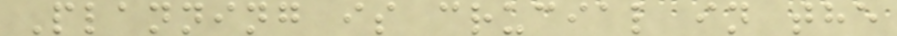Planning is crucial in the
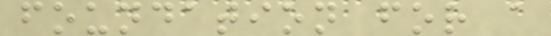foundation for a
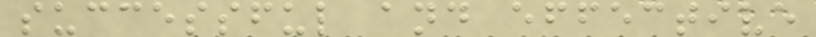successful and effective
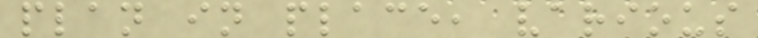plan in place, various
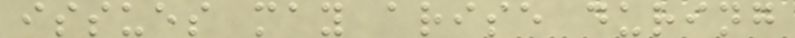issues may arise during
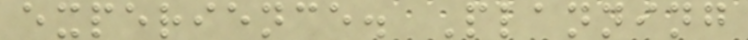experience. Planning
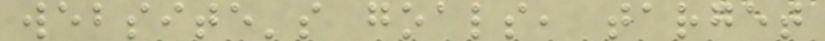website's goals, target
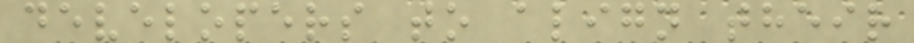developers to align their
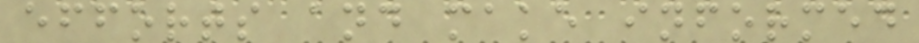efforts and make informed
